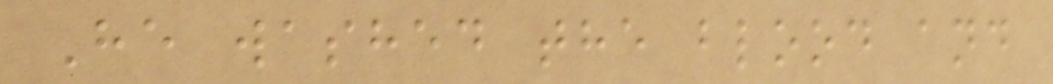He washed the blood and
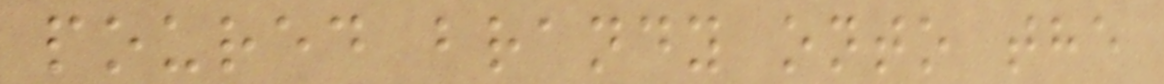poured brandy onto the
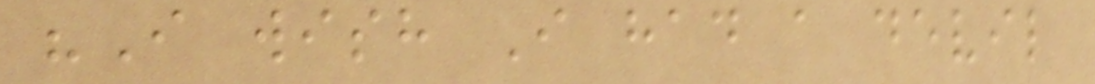"I wish I had a devil
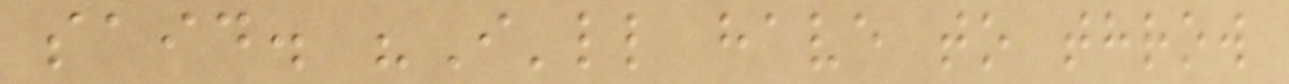said. "I'll have to throw
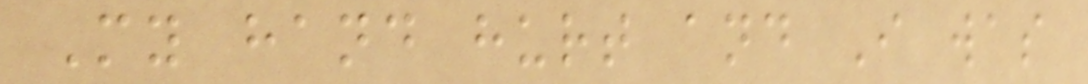My hand hurt and I was
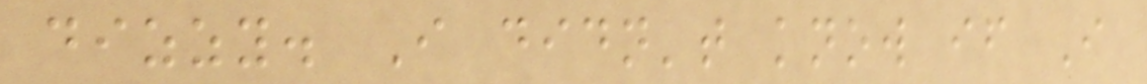dizzy. I didn't know if I
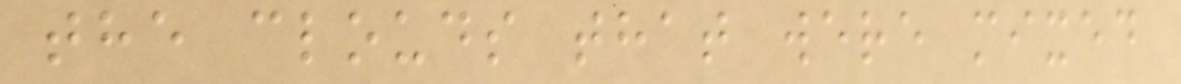the clouds that were mixed
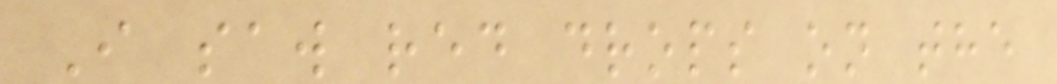I saw red drops on the
